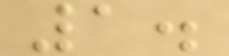1.
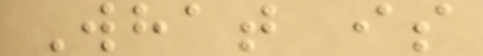What is
